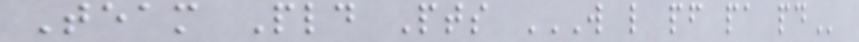Team Pld Pts W L PF PA PD
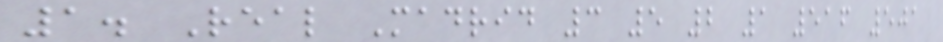1. Real Madrid 3 5 2 1 516 501
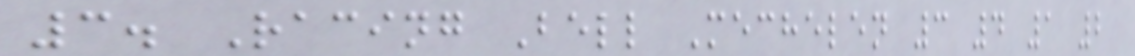3. Racing Bell Mechelen 3 4 1 2
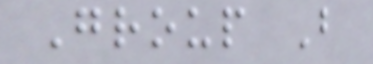Group B
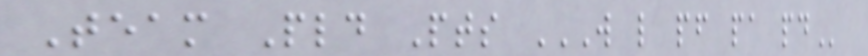Team Pld Pts W L PF PA PD
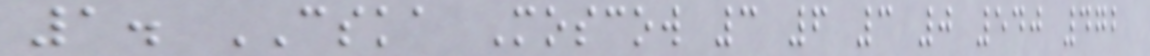1. CSKA Moscow 3 6 3 0 540 472
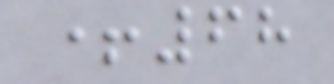+68
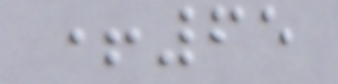+65
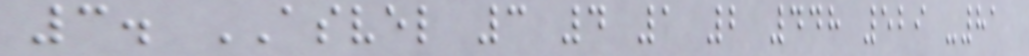3. ASVEL 3 4 1 2 448 529 -81
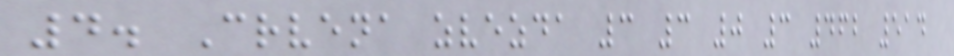4. Crvena zvezda 3 3 0 3 462 514
